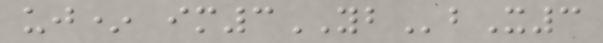uj* im3YBbX3
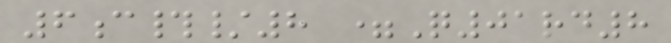6c#/8 =Q01rd8
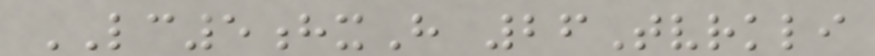LC5hxH 26Tvrkli
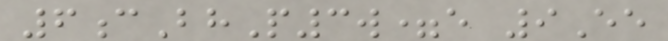6cBhP3w=e 9Ee
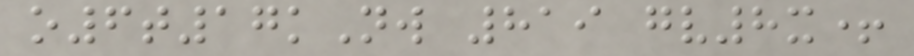o6t17kNw 819 gv8x+
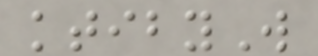ktibyW
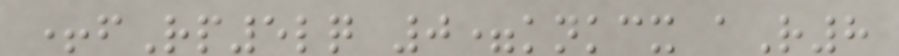+fRp5lq 0=knkcx aR8
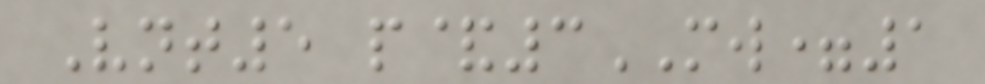Vnt5 p&3MW=1
